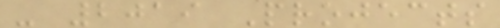- 2019 Projects
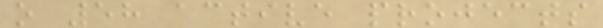o 58 active projects
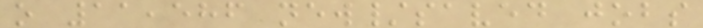o 11,586 new/saved jobs
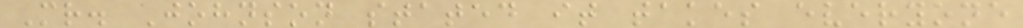Mr. Johnson stated it takes everyone
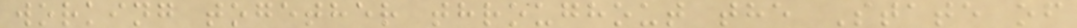working together throughout the State of
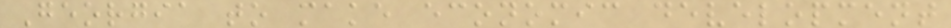Georgia to make economic development
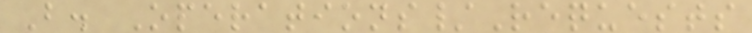B. Operations/Requests
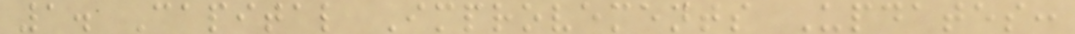1. Capital Improvements Updates:
